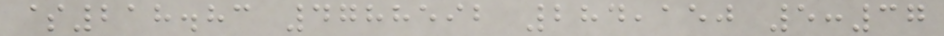$218.83 4788592 284,150 5:37
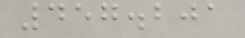457.201
